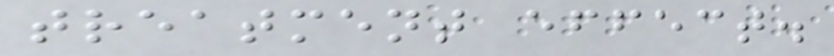treatment effect.
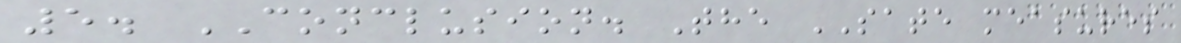5. CONCLUSION. The SATE measures
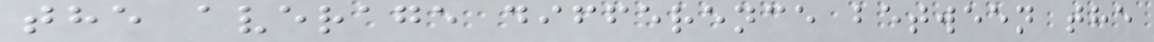the average difference between the
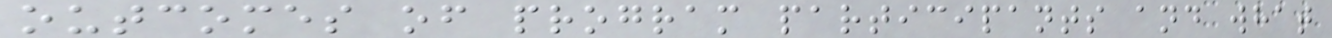outcomes of program participants and what
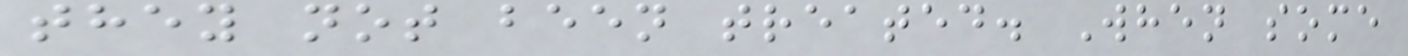they not been treated. When some
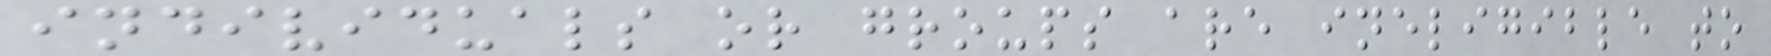individuals or groups are ineligible to
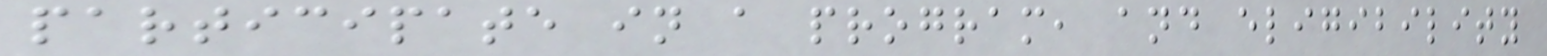participate in a program, and eligibility
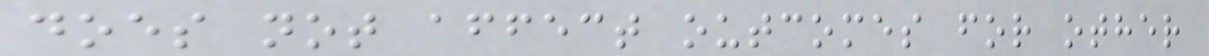does not affect outcomes for other
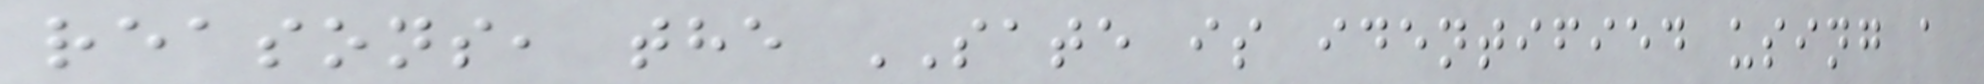reasons, the SATE is identified using a
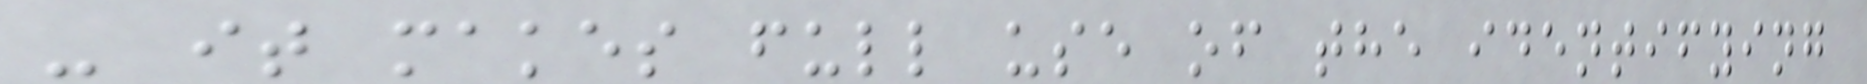- it makes full use of the identifying
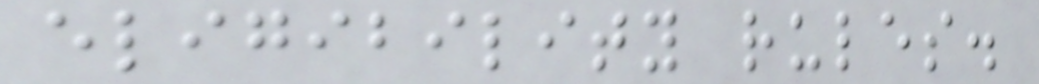eligibility rules.
